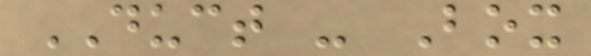DUCT - Box
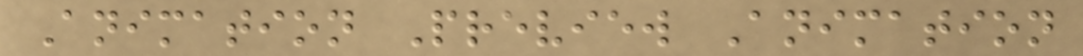Animation Preview Animation
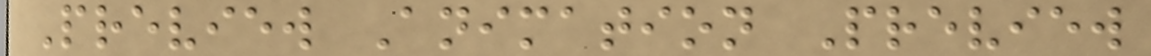Preview Animation Preview
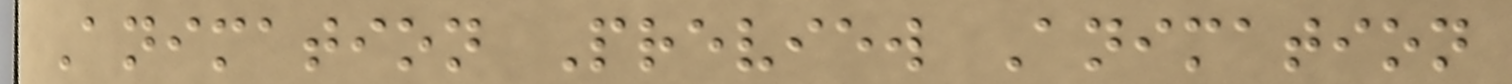Animation Preview Animation
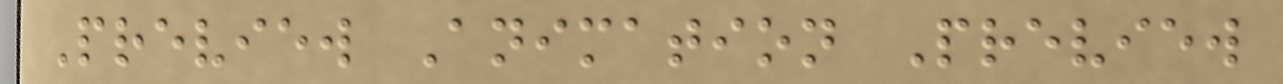Preview Animation Preview
